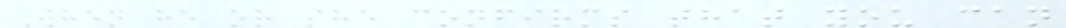When he or she confirms that you can
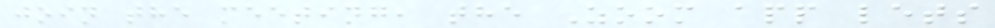join the meeting, the Zoom app lets
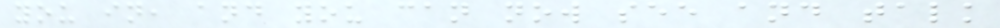you in, and you can now see and talk
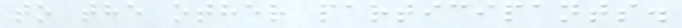to the other participants.
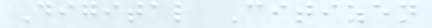Digital Citizen
